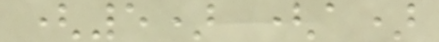(5) (a)
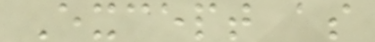Except as
